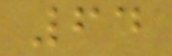64
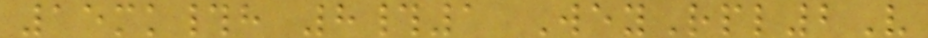15mk#h 8#1 WeyRpl2V
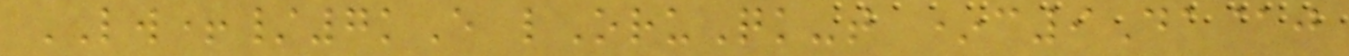LW+/7kE lOruQk-t *c9Da@j
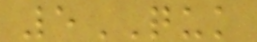5QUK
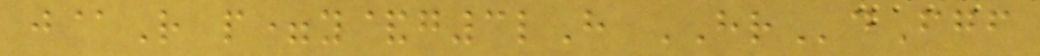j@R p=y&g3lH HRdFgf
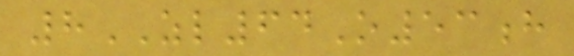8ZL64O53h
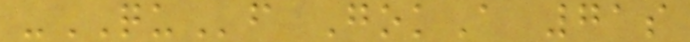-QUf GokA 71s
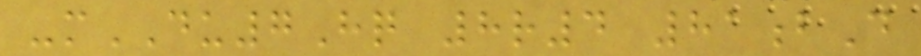-mDU7Hq 8r4 81bD
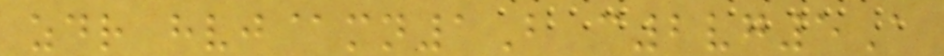zdr hvj@mn1B c2vg5A
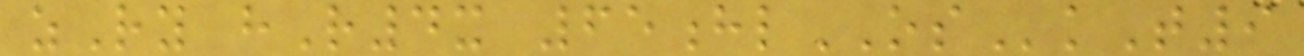zRy hR4x 65hlOSkT9
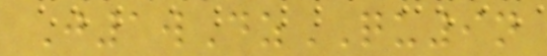J1wDzQU9n
